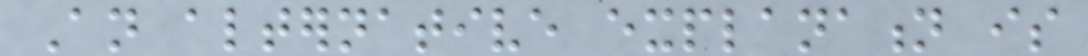An alternative explanation is
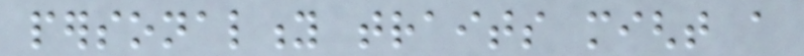personality traits might a
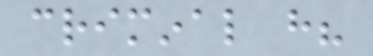criminal have?
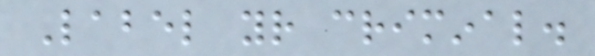Label your criminal.
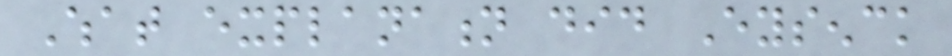What explanation did Eysenck
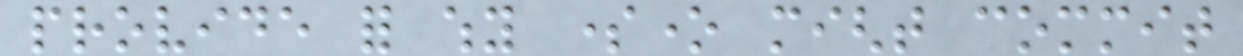provide for why someone might commit
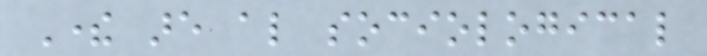There are also sociological
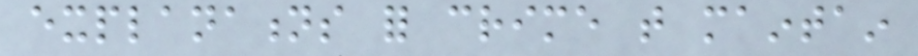explanations for crime that maintain
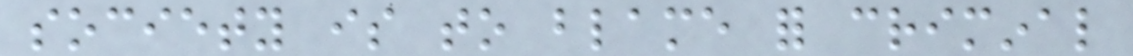society is to blame for criminal
